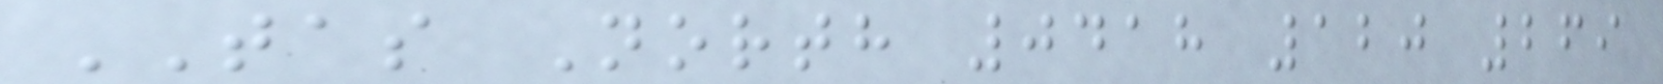TAS North 0418 120 269
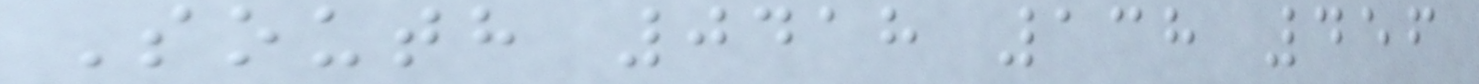South 0418 138 456
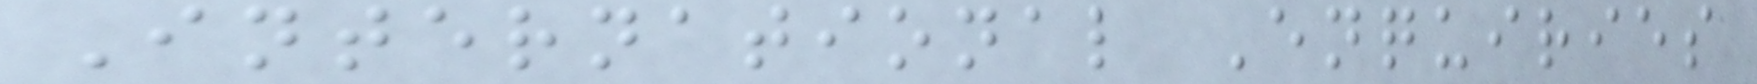International Enquiries
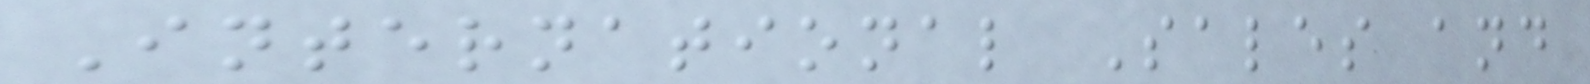International Sales and
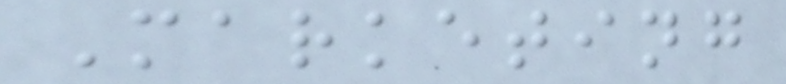Marketing
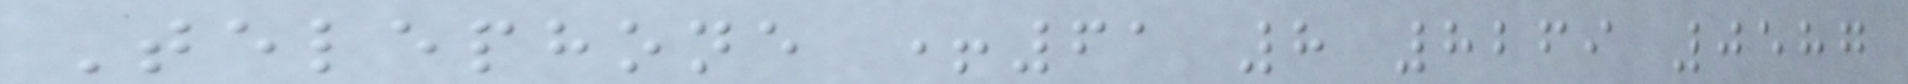Telephone +61 8 8269 0587
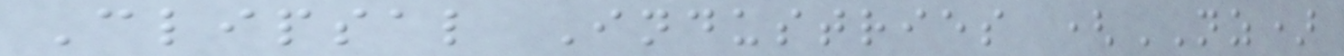Clipsal Industries (NZ)
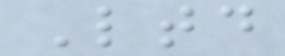Ltd
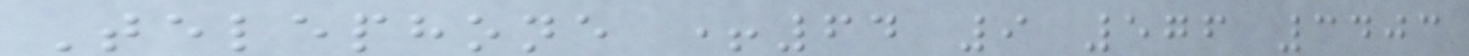Telephone +64 9 576 3403
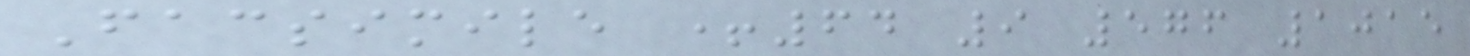Facsimile +64 9 576 1015
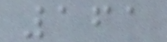161
